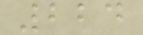224
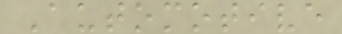Automotive
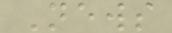News
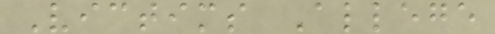Victims Allege
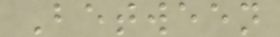Between
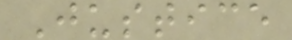Justice
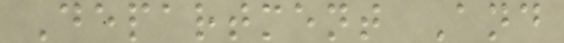Department And
